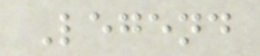Legend
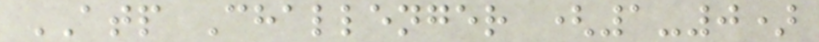ATP Challenger (1-0)
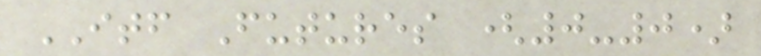ITF Futures (0-0)
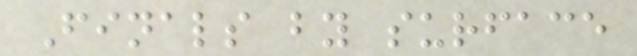Finals by surface
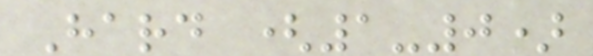Hard (1-0)
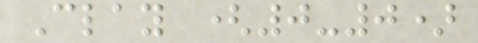Clay (0-0)
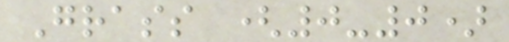Grass (0-0)
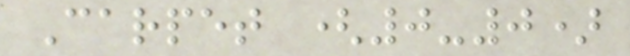Carpet (0-0)
